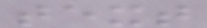text
